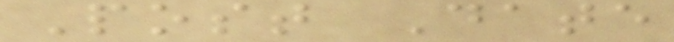Post Date
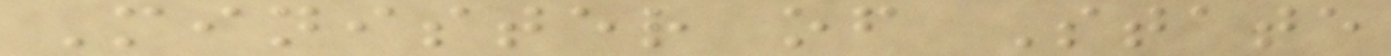Minister of State
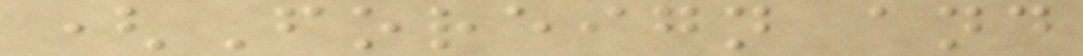(Foreign and
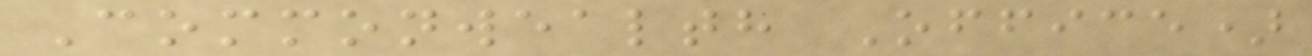Commonwealth Office)
